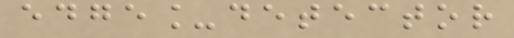edge_detector
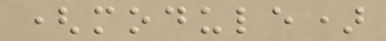(module)
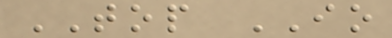TOP IO
